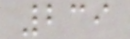239
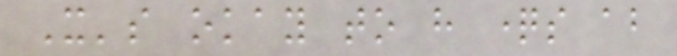It's okay to have questions about
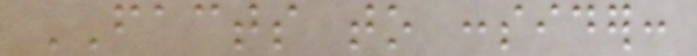FACTS to consider:
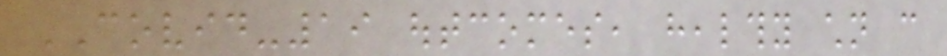COVID-19 outcomes, healthy children can
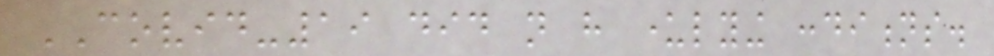COVID-19 did not have underlying conditions.
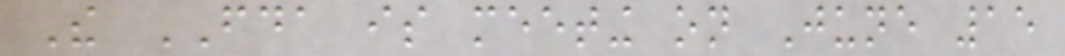The FDA is meeting on June 15
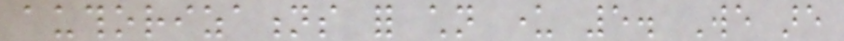authorizations for children under 5. We are
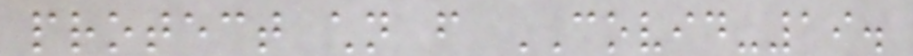protect children from COVID-19.
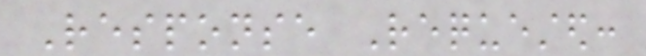Response Requested:
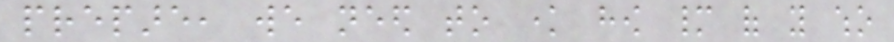prepare, we need to know how many of you who
